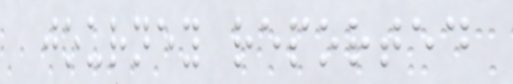journey reported
